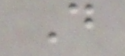D
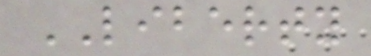LIBERTY
